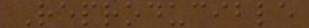Reproducible
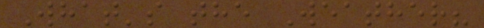What's the Weather?
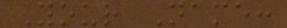Your Name:
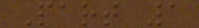Part 1
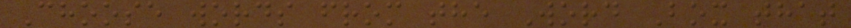Choose words from the Word Box that
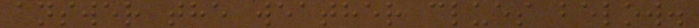answer the weather clues below.
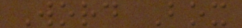Word Box
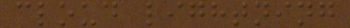cloud lightning
